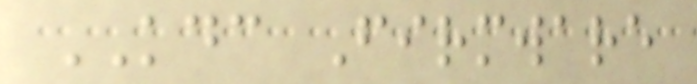KDC Firmware
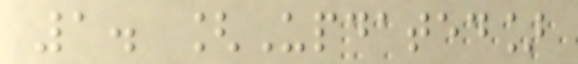1. [Updated]
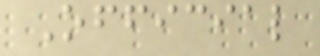Official
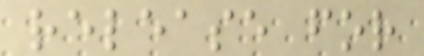release for
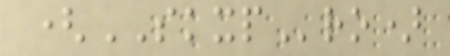(SKXPro)
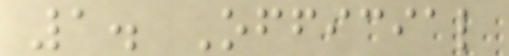1. Official
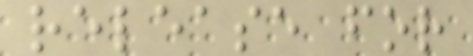release for
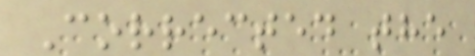Corrected the
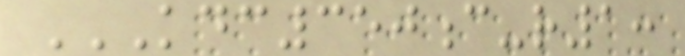KDC350C-R1:
